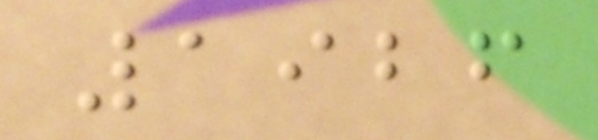1926
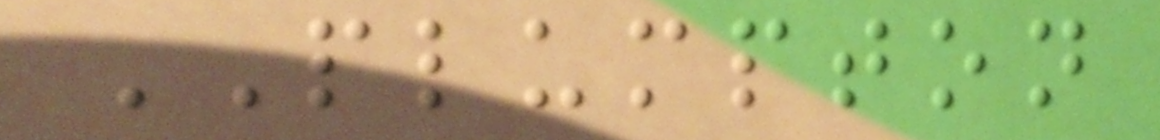PLUMPTON
